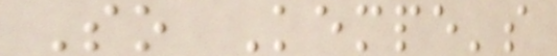So Kempe's
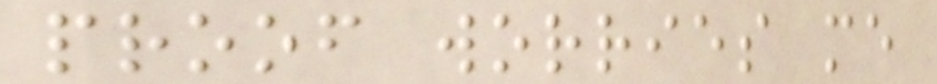proof worries me
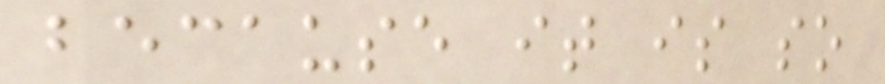because it is so
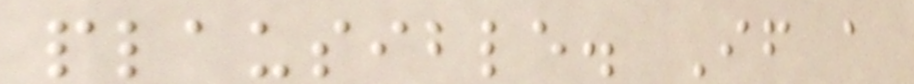plausible. If a
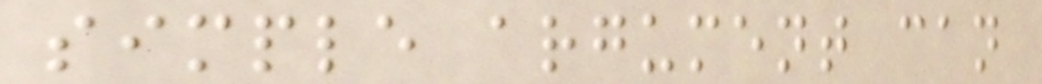simple argument can
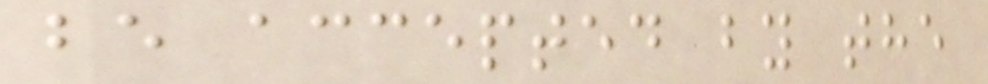be accepted by the
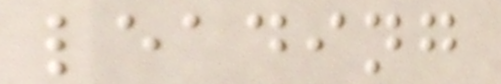leading
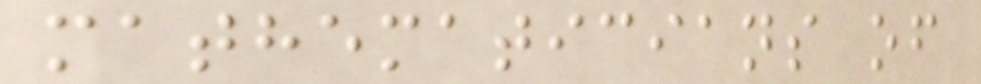mathematicians of
